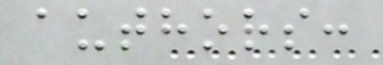authors:
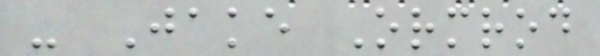- Jake Ormrod
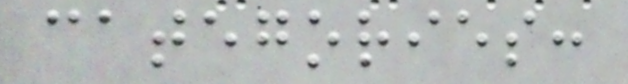categories:
